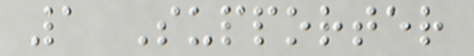1 Supporter
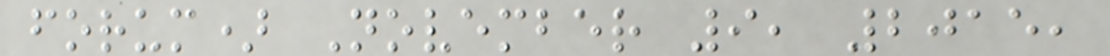forum) November 9, 2015,
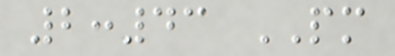2:43 PM
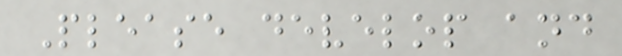Please develop and
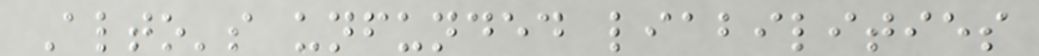Alto's unfunded liabilities
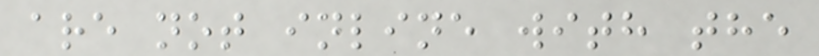are not inline with the
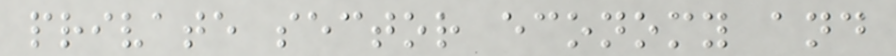private sector economy and
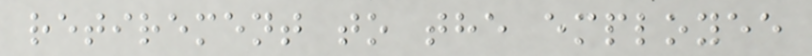retirement to the employee
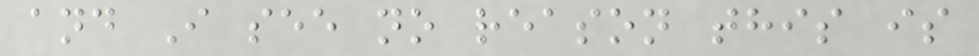and I see no reason this is
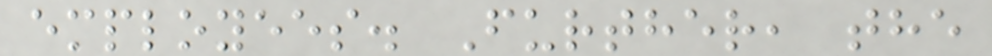employees. Further, the
